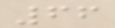66
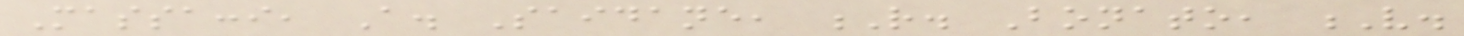Massacci, A. Saidane, R. Bonato, V.
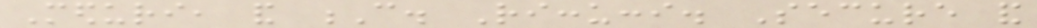Meduri, and C. Riccucci. Secure and
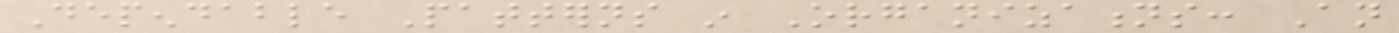Dependable Patterns in Organizations: An
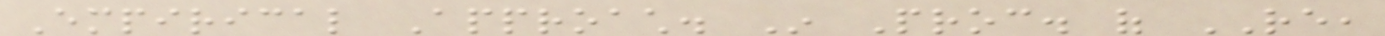Empirical Approach. In Proc. of RE,
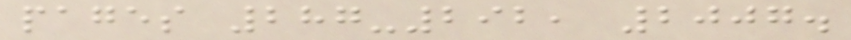pages 287-292, 2007.
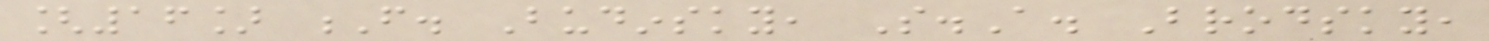[16] F. Budinsky, S.A. Brodsky,
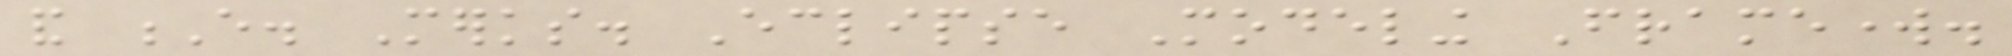and E. Merks. Eclipse Modeling Framework.
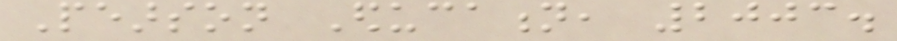Pearson Education, 2003.
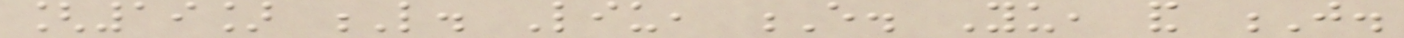[19] L. Liu, E. Yu, and J.
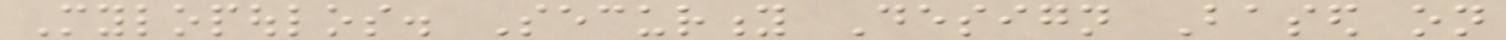Mylopoulos. Security Design Based on
